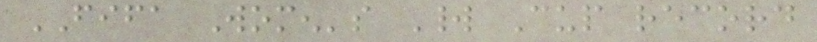FIFA Women's World Cup record
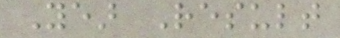Year Result
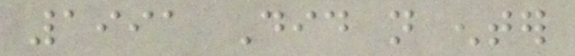1991 Did not enter
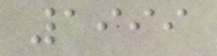1999
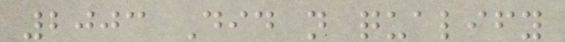2003 Did not qualify
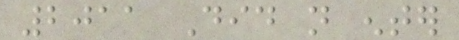2011 Did not enter
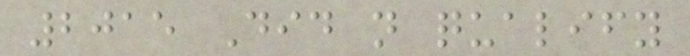2015 Did not qualify
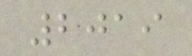2019
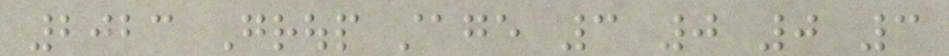2023 Group stage 3 0 0 3
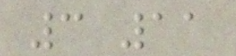3 11
